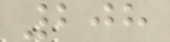208
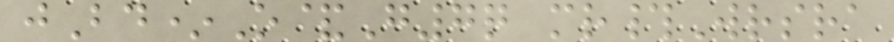jBd*O&G7q mr#Wrsra
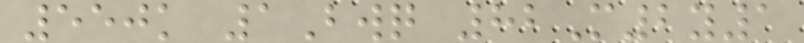550k 1Bwq 82M2y1
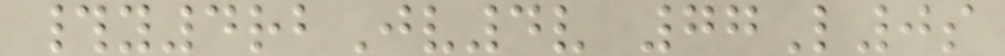#y4rbJv4v 77L0s
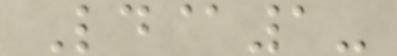Ld@1-
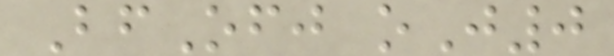BfOfj oJ0
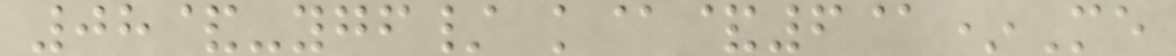08&-ygf/ k@&6@*Me
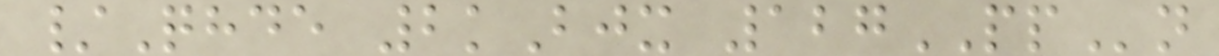/Qhde 2kBjx 127PPn
